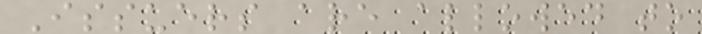Issuers are allowed to
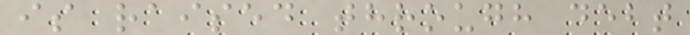is raised through debt
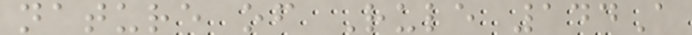nature of Rule 144A
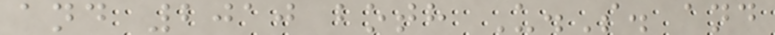and 2010 both U.S. and
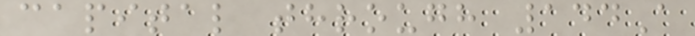capital through 144A
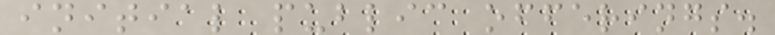initial public offerings.
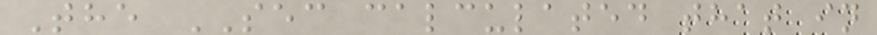The SEC calculated that in
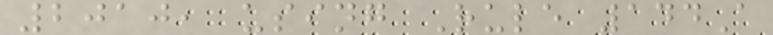2010, using Rule 144A
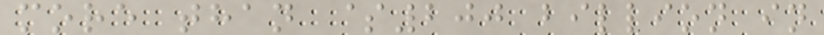more than $200 billion in
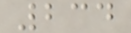234
